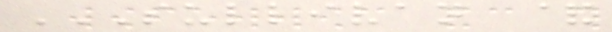SULLIVAN &
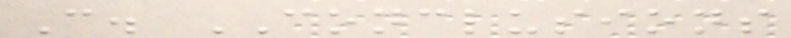C. CONCLUSIONS
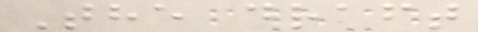The draft
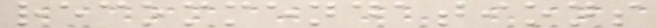recommendations
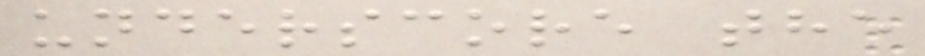underscore the
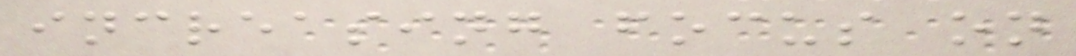increasing focus on
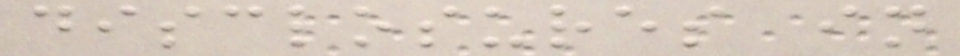disclosures in
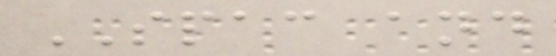SPAC and
